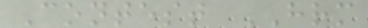Contest HRM
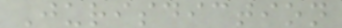Jurisdiction
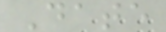Date
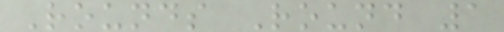Rounds Round 1
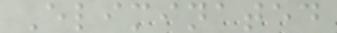Eliminated
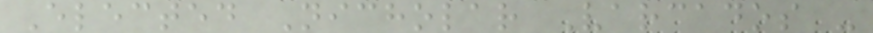Elected Nicholar Varcados -
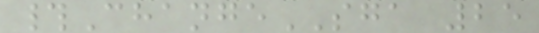#ChangeSGA 25
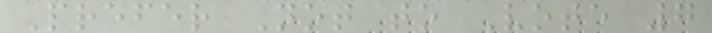Prefer Not to Vote 7
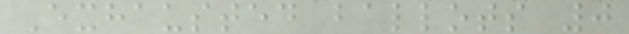Exhausted ballots 0
